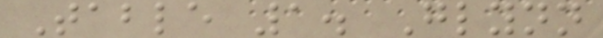Table 1. Glynn
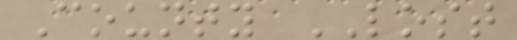County LOST
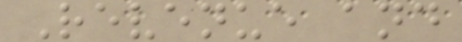Revenue and
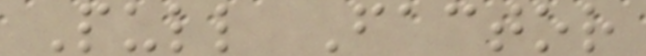Pull Factor
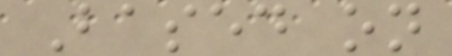Based on
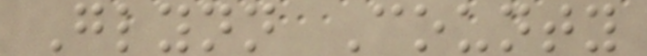Glynn County
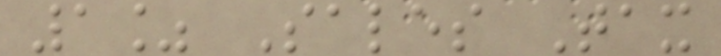1% Sales Tax
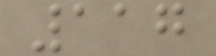117
